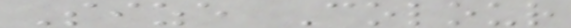Size Colour
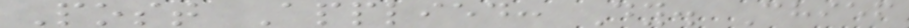Post Applied: Dy. Chief
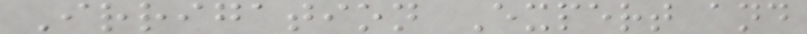Irrigation Expert and
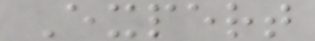Expert
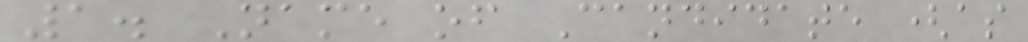1. Name of Candidate (as
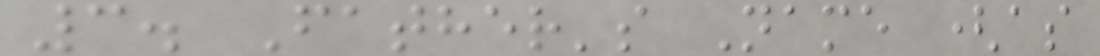3. Father's Name (as
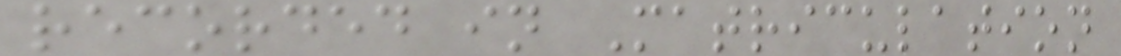recorded in Matriculation
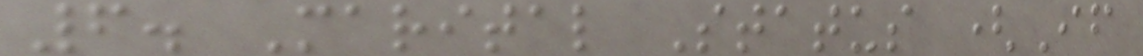6. Marital Status (If
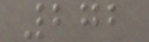272
